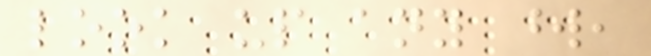look up any word,
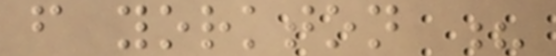from yorkton ?
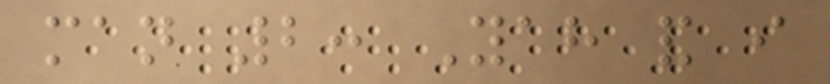man 2: Yah and i
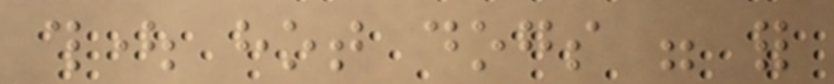thought hot dogs were for
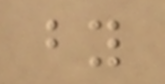by
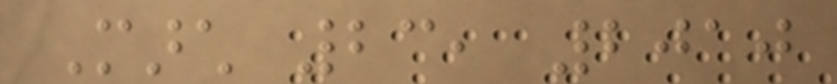March 23, 2010
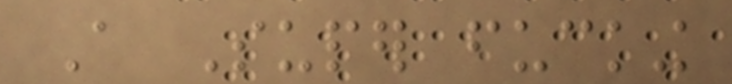A Super fucking
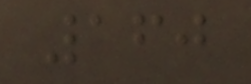160
